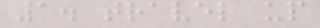1. travel up
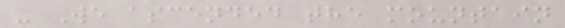- We ascended the mountain
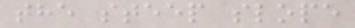the steep slope
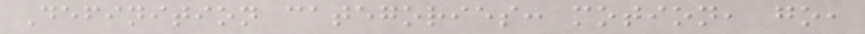Definition categories: motion, go,
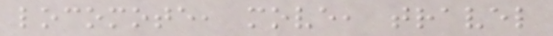locomote, move, travel
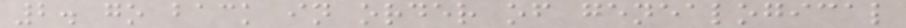2. go back in order of genealogical
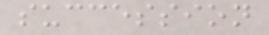succession
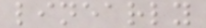linearly
